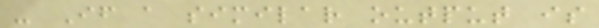- If a similar output is
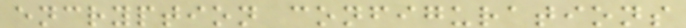encryption configurations
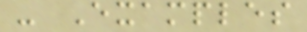- Examples
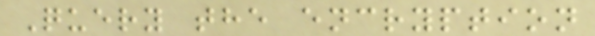Query the encryption
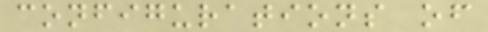configurations of
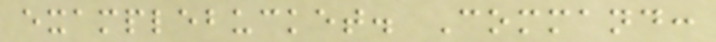examplebucket. Command:
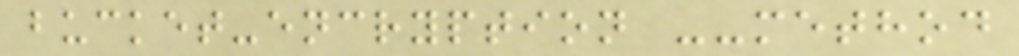bucket-encryption --method
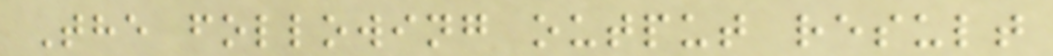The following output result
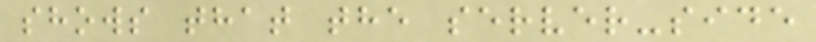shows that the server-side
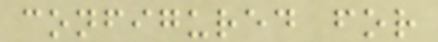configured for
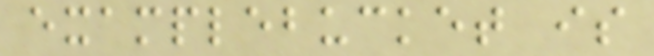examplebucket is
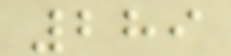289
